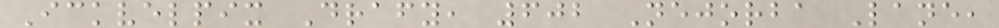Ickvelpix Drafy, 602 Nejorba Lane,
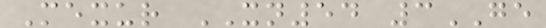Mexur XN54 3GE
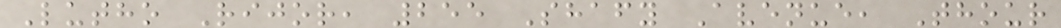Lutho Rijor, 255 Shafy Avenue, Thour
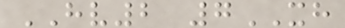HV2 7XH
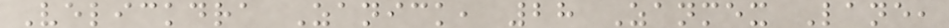Velickdra Zanick, 28 Zanmex Lane,
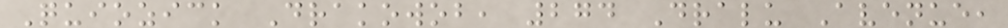Quiozick Drakowob, 274 Dralu Avenue,
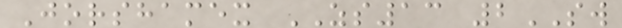Jorshamex ZS13 2SW
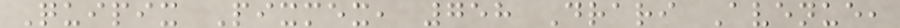Quipix Pixmex, 758 Drari Avenue,
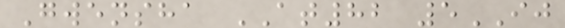Gwensha AT82 5IJ
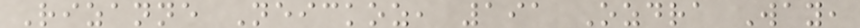Rizanne Neickoz, 191 Ozdra Way,
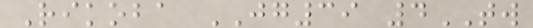Rikoba JG39 4TW
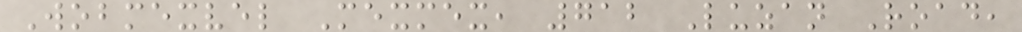Wobmexvel Mexmex, 712 Luzan Road,
